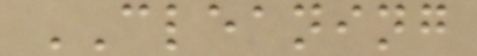CLEANING
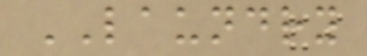LAUNDRY
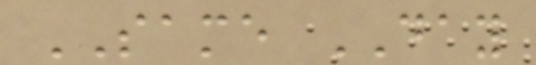SAME DAY
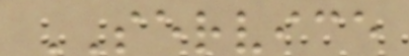SERVICE
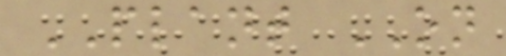PLANT ON
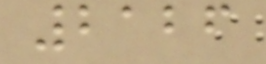2126
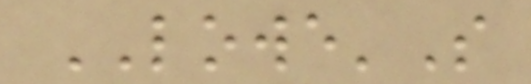LOWE'S
